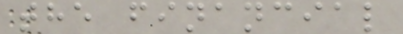the financial
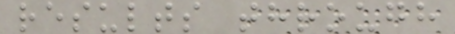results through
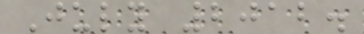July 2012.
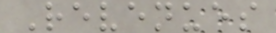Revenues
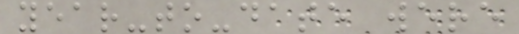year-to-date were
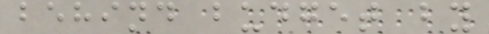behind budget by
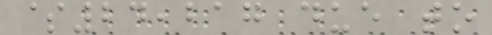$24,217 due to
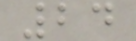24
